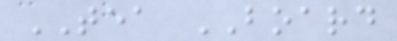TEA BOARD
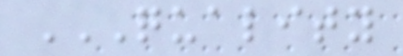QUALITY
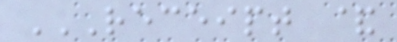RECEIPT &
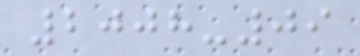2008-09
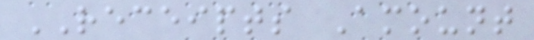RECEIPTS Amount
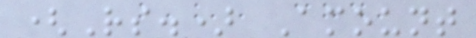(Rs.) Amount
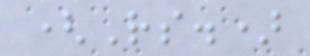(Rs.)
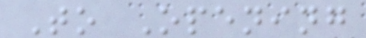To Opening
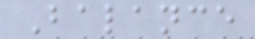Balance
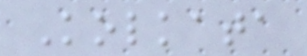Kolkata
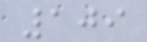109
